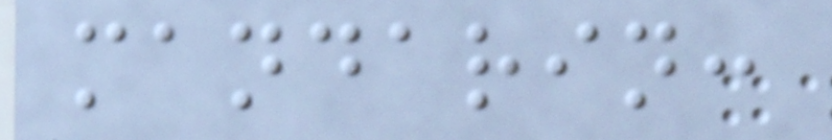mandarin:
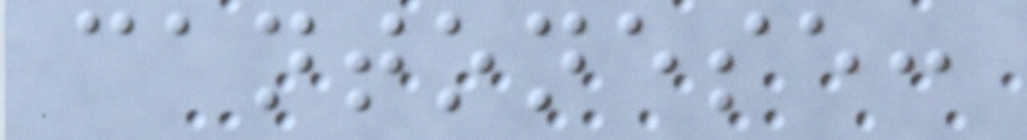cantonese:
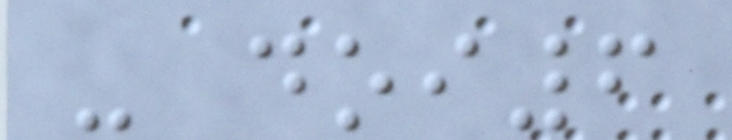- doi6
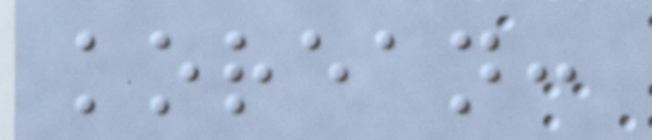korean:
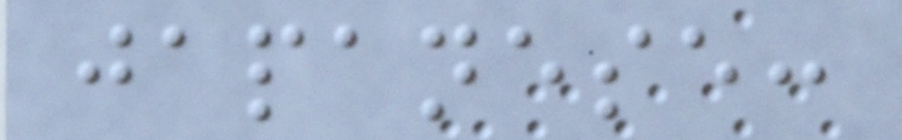japanese:
